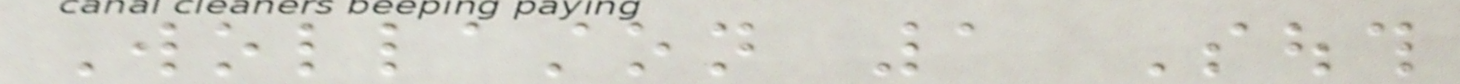Wollaston 1 South
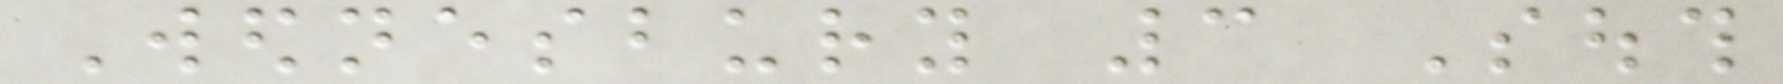Wednesbury 3 South
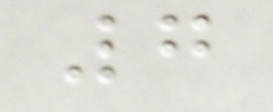7
